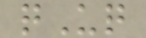qUq
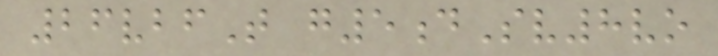26vbfT g5dSv8vo
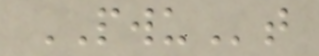PWUt
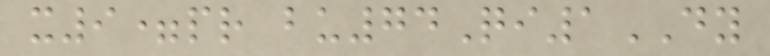x9=pr bu74Qi1DY
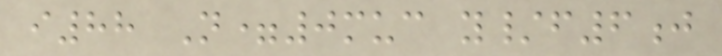i88 N=0muc y/f6j
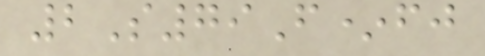2S79F*fj
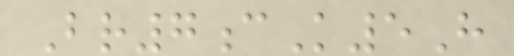Br7cK5H
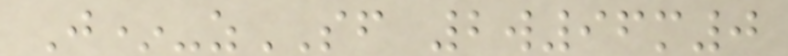J*-zSF 2w96m0
